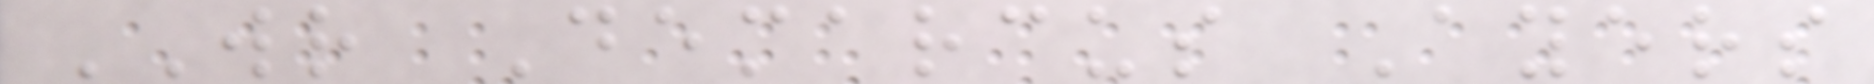WR Demarcus Ayers
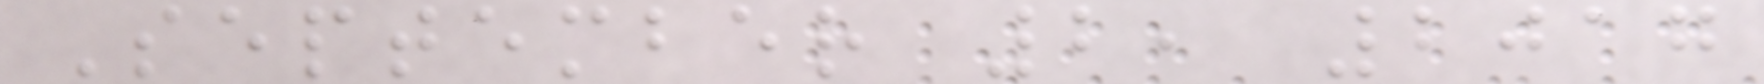September 2, 2017
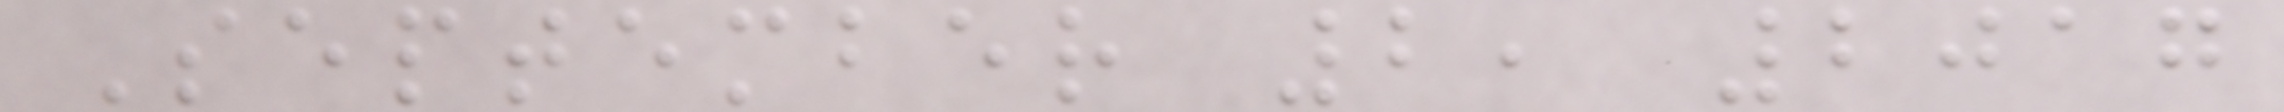September 2, 2017
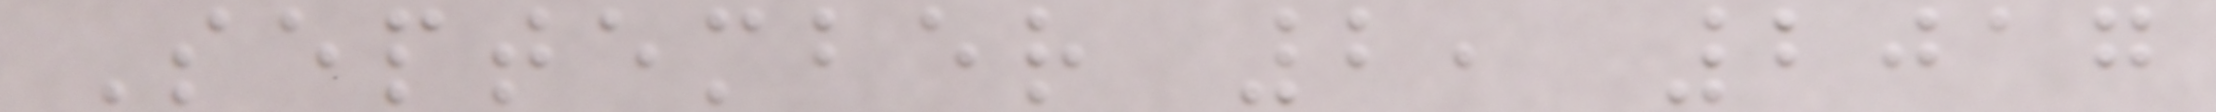September 2, 2017
